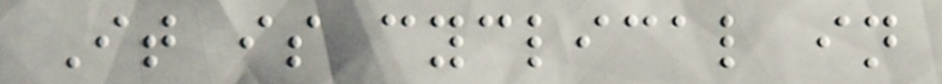It is cyclical in
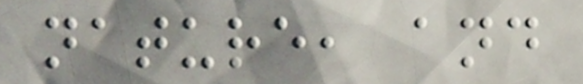nature, and
